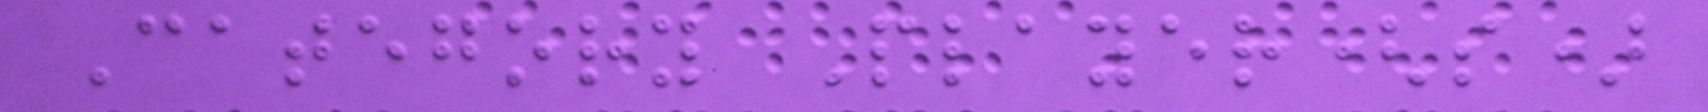Category Player(s)
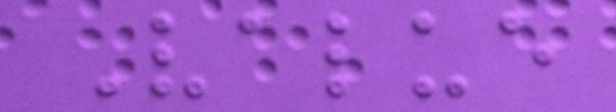Value
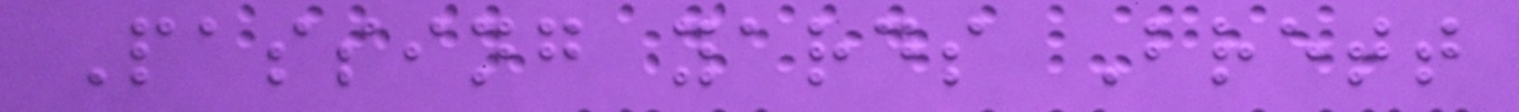Passing yards Brett
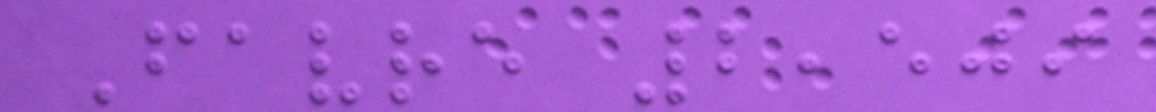Favre 2,509
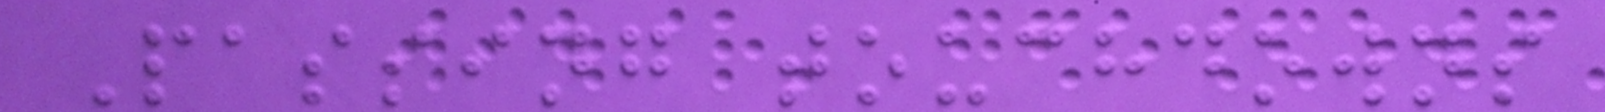Passing touchdowns
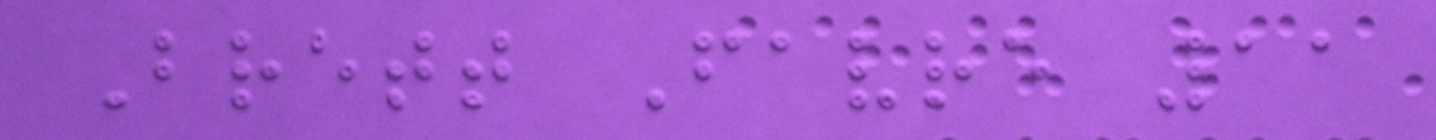Brett Favre 11
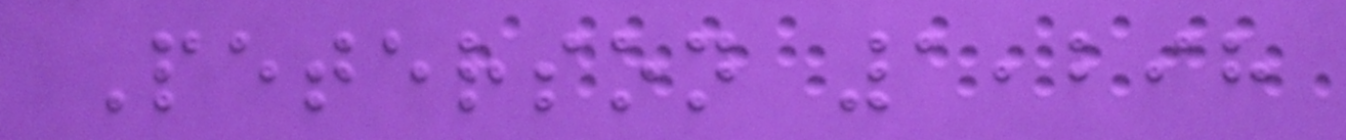Peterson 1,298
